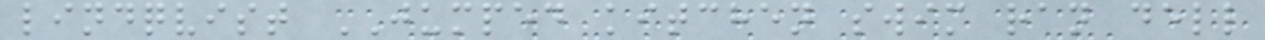lindqvist JUMPED kitchen swim ran dell
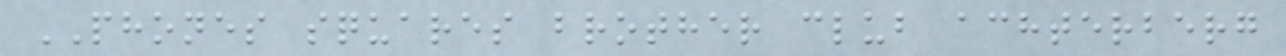PHONES squares brother club achterberg
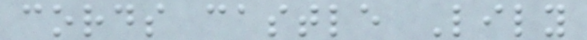cords castle Lily
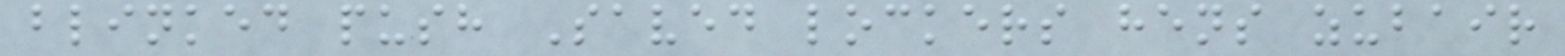blinked push Saved lockers hens zubair
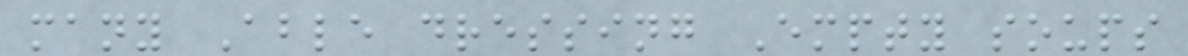many Able dressing Empty soups
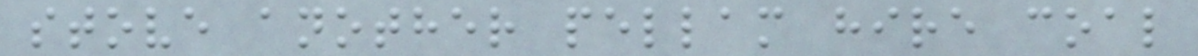stove another pellam hire coal
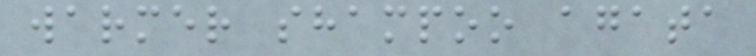warmer shampoo agata
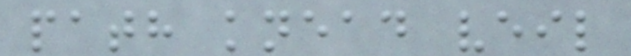path knead veil
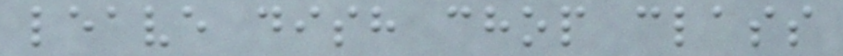leave dish chop class
